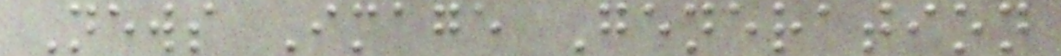News Image Generation
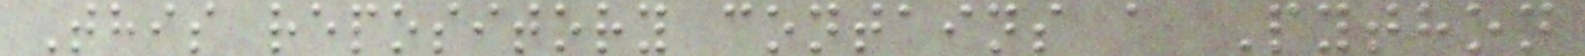This repository contains a Python
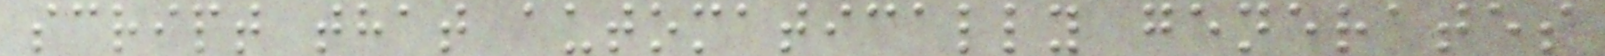script that automatically generates
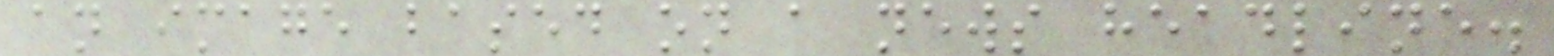an image based on a news headline.
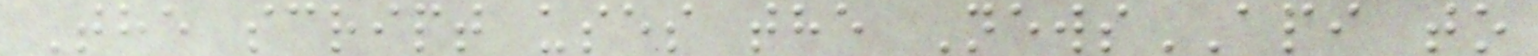The script uses the NewsAPI to
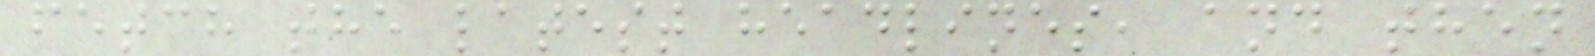fetch the latest headlines, and then
